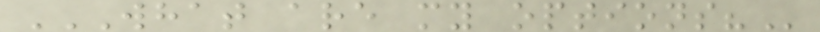WHAT ARE MY OPTIONS?
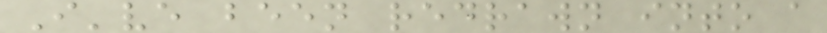I've been redrawn into a
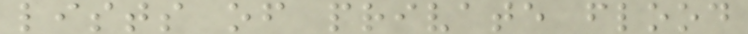lists of private flood
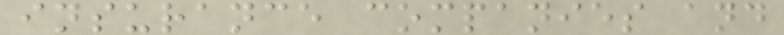insurance companies and
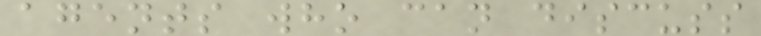agents who can discuss
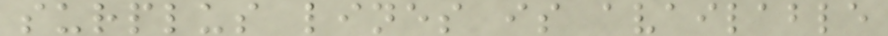surplus lines is available
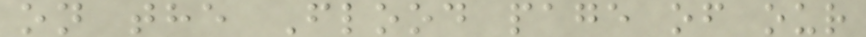on the Flood page of our
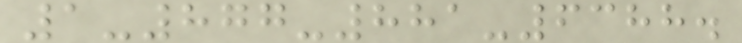1-877-881-6388.
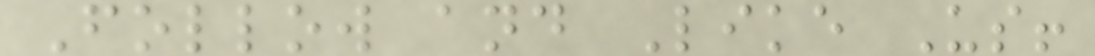Follow and Like Us!
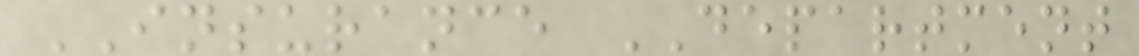INSURANCE DEPARTMENT
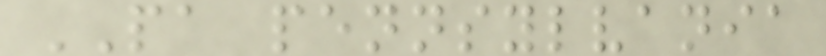PA pennsylvania
